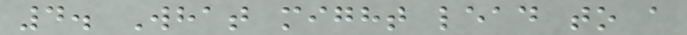4. What might lead to a
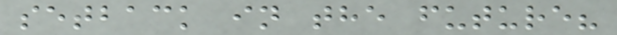setback in the future?
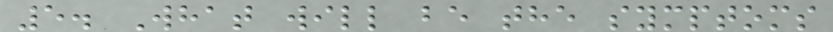5. What will be the symptoms
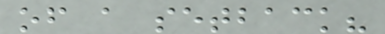of a setback?
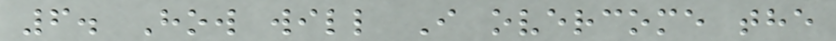6. How will I overcome the
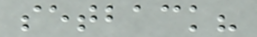setback?
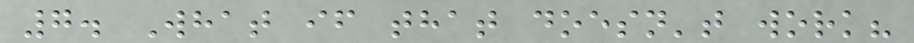7. What if that doesn't work?
